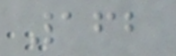162
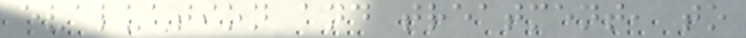evaluation and treatment, to
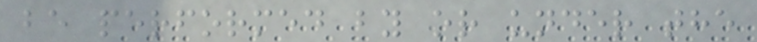be performed by or under the
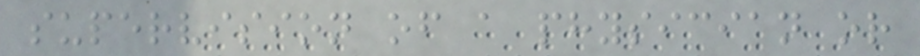supervision of a physician or
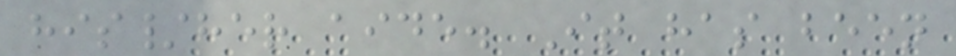his/her aide. It has been
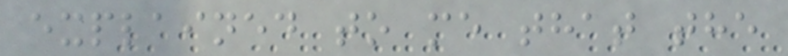explained to me that the
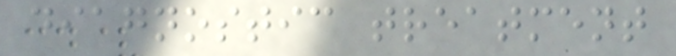diagnostic treatment
